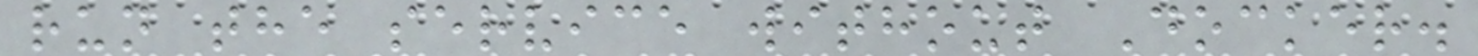run the service without Docker.
